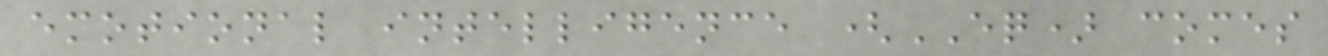emotional intelligence (EQ) comes
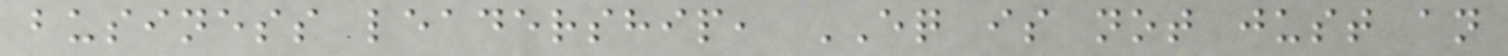business leadership, EQ is not just an
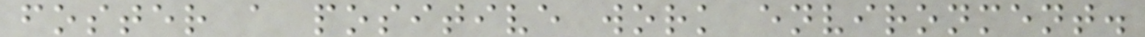foster a positive work environment.
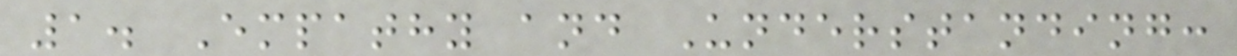1. Empathy and Understanding:
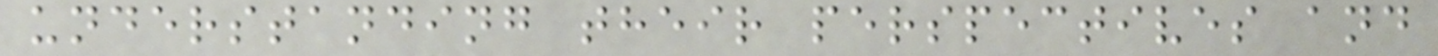understanding their perspectives and
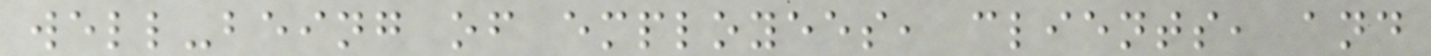well-being of employees, clients, and
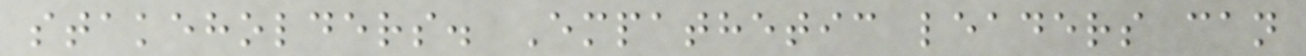stakeholders. Empathetic leaders can
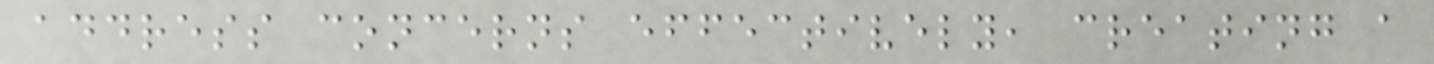address concerns effectively, creating a
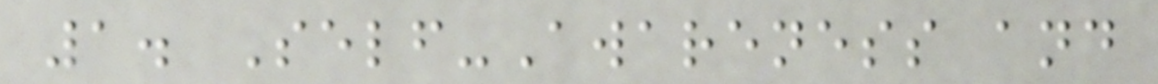1. Self-Awareness and
